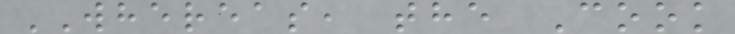WHEREAS, the Cook
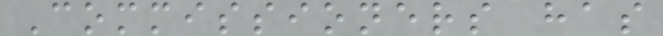Commissioners has
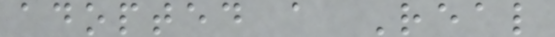adopted a Real
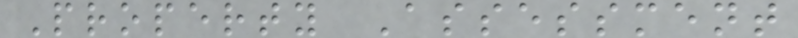Property Assessment
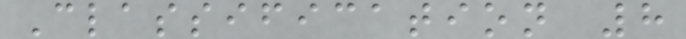Classification 8
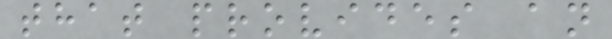that provides an
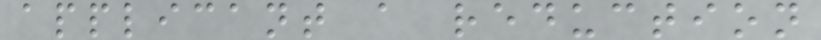applicant a reduction
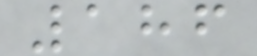186
